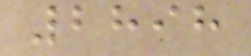2898
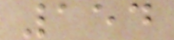154
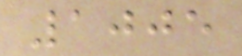1005
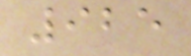925
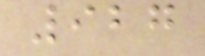927
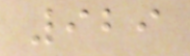929
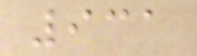931
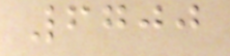6700
